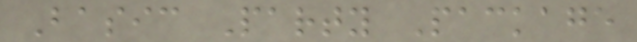Basic Party Package
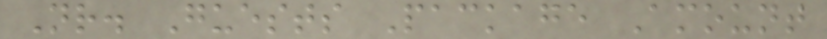Nr. Guests Package Amount
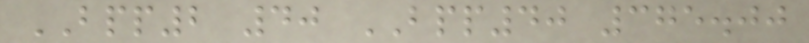BPP2 40 BPP40 375.00
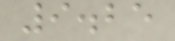9.25
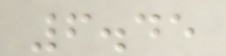6.45
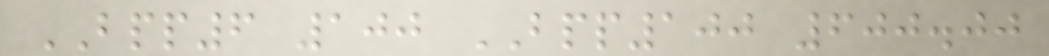BPP6 100 BPP100 600.00
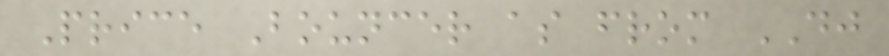Price Bouncer as from DJ
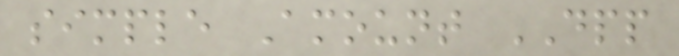simple Amount DPP
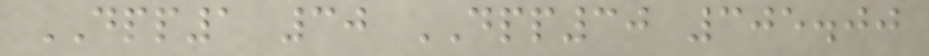DPP1 30 DPP30 305.00
